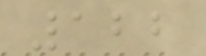122
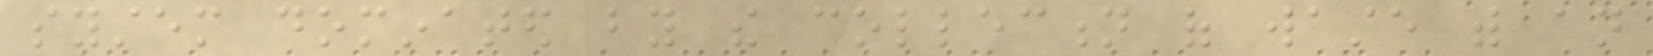system dominated by the collection of waste with an
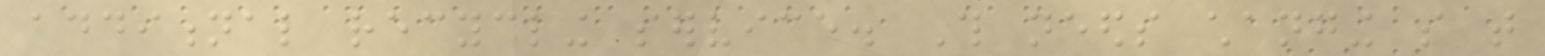additional recycling service. This needs changing so that
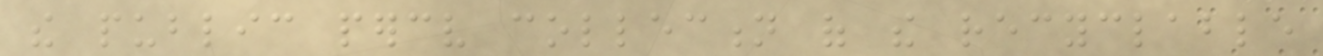the public perceive collection of the recyclable
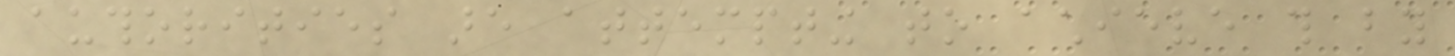authorities are attempting to achieve this by
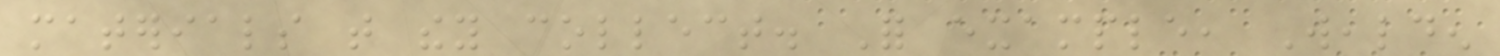materials that they collect. For example, Wealden
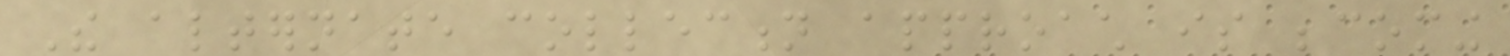The alternate collection approach is becoming
